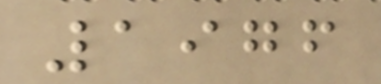1976
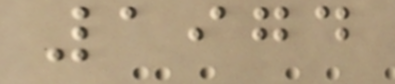1974
